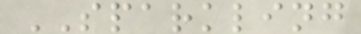SPARKLING
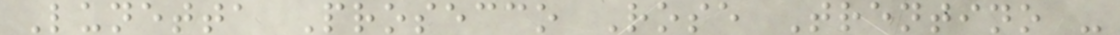Lunetta Prosecco Rose Trentino -
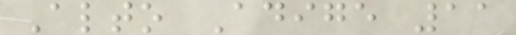Alto Adige 11
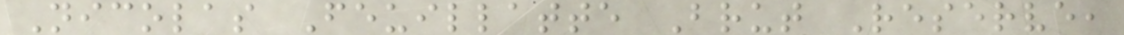Nicolas Feuillatte Brut Reserve,
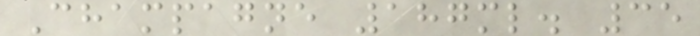Champagne 187ml. 35
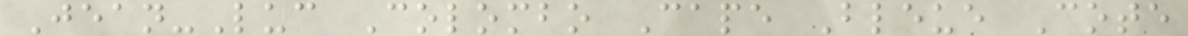Jean-Luc Colombo Cape Bleue Cote
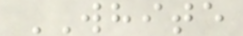WHITE
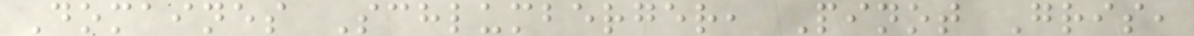Domaines Schlumberger, Pinot Gris,
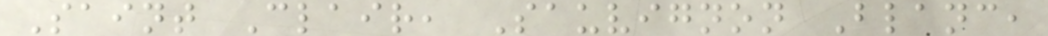Saint Clair, Sauvignon Blanc,
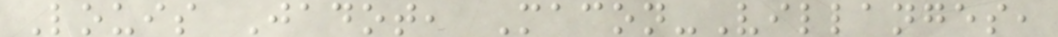Louis Jadot, Macon-Villanges,
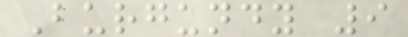Burgundy 9
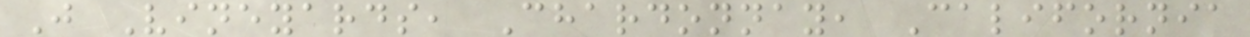J Vineyards, Chardonnay, California
